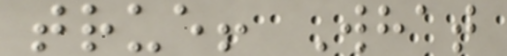true! What
